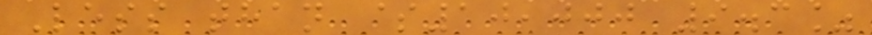Less than $10,000 9.3%
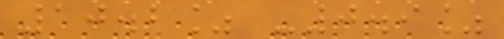10.2% -0.9%
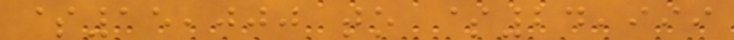$15,000 to $24,999
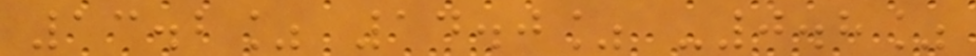13.2% 14.0% -0.8%
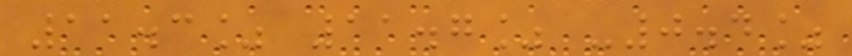11.3% 11.7% -0.4%
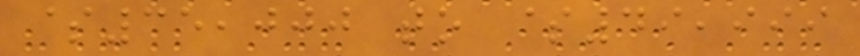$35,000 to $49,999
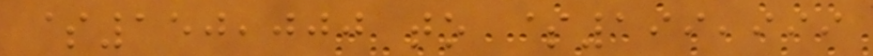$150,000 to $199,999
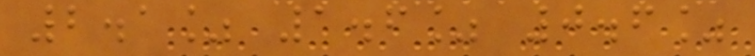2.1% 1.6% 0.6%
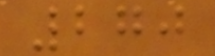270
